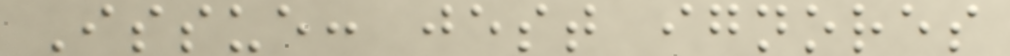Issue: jest ignores
